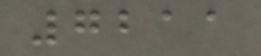7211
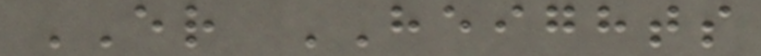ER HEIGHTS
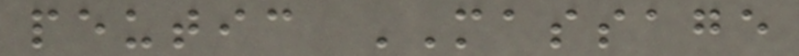peutic MASSAGE
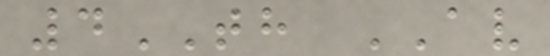4TH AV
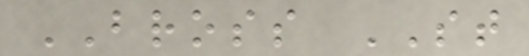BROSS ST
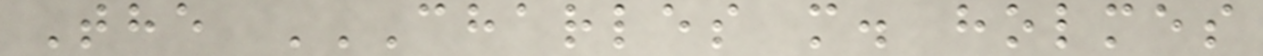The CHARLES M. HOLMES
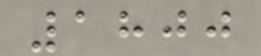1800
